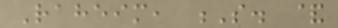Raheim, S. &
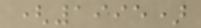(1995)
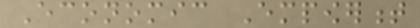Economic Empowerment
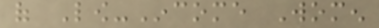of Low-Income Women
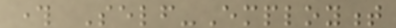through Self-Employment
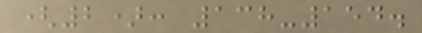(2): 138-154.
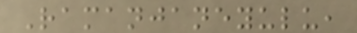Ramanjaneyulu,
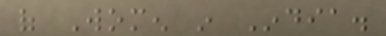of Women in India.
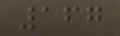167
